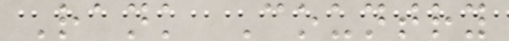Rank Country
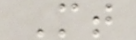Mt
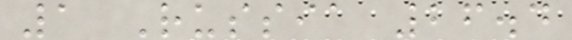1 Russia 26.4
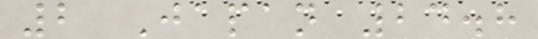2 Japan 24.8
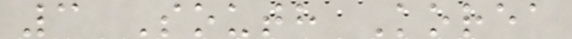3 South Korea
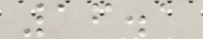16.1
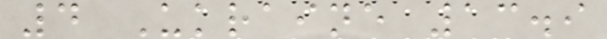4 Ukraine 13.9
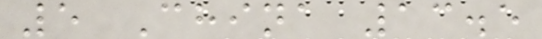5 China 13.5
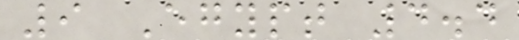9 Egypt 4.4
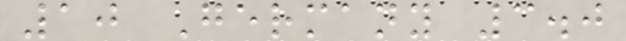10 Germany 3.0
